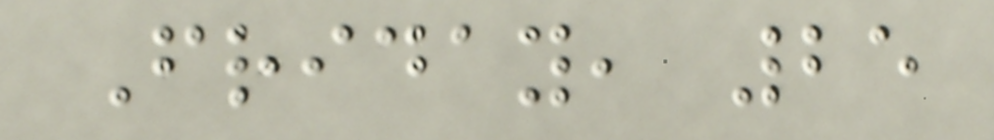Friday, 25
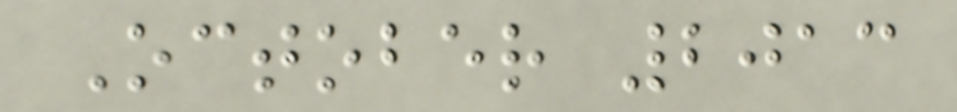October 2013
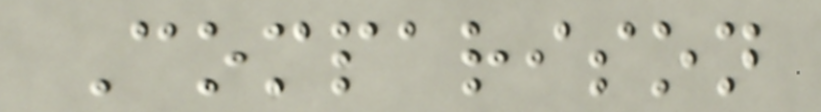Comparison
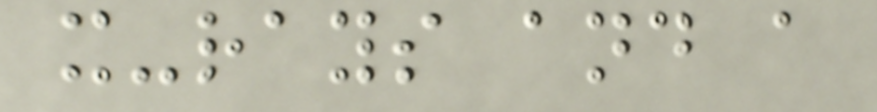x-rays and a
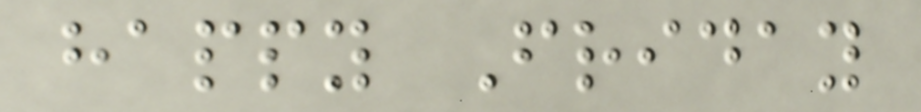happy Friday
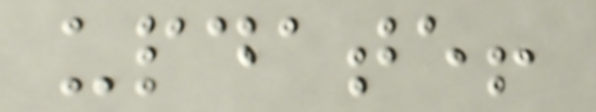update!
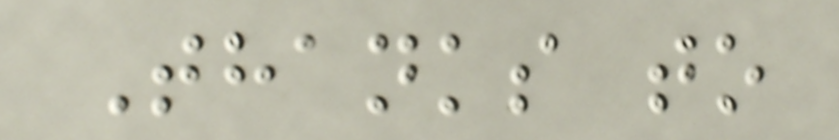Thanks to
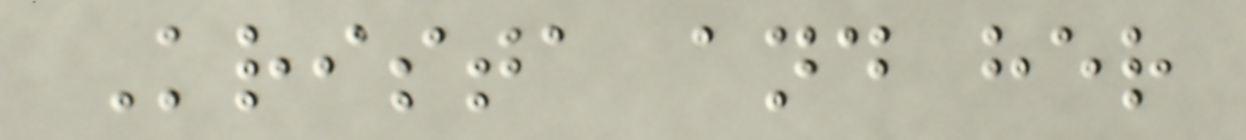Krista and her
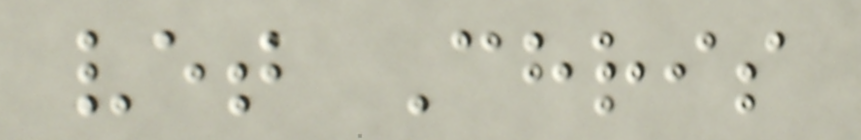vet Chris
